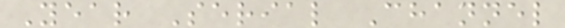Year Serial Channel
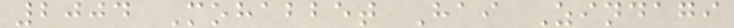2004 Mohabbet Hai Zindagi
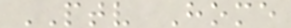PTV Home
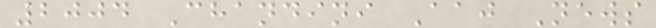2004 Chandini Aaj News
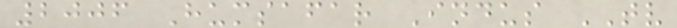2006 Humsafar Indus TV
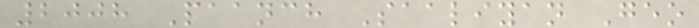2008 Paanch Saaliyan Geo
